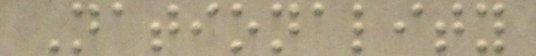Nationality
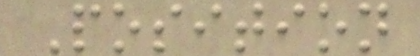Position
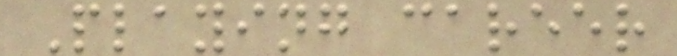Playing career
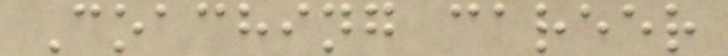Coaching career
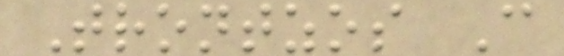Trontzos C
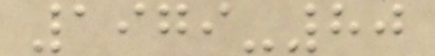1979-80
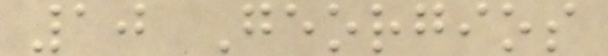10 Georgios
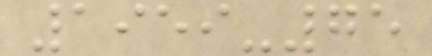1959-75
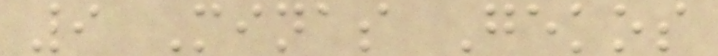9 Minas Gekos
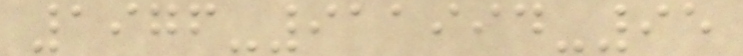1976-911994-95
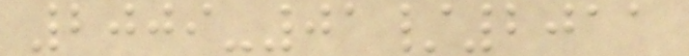2009-01/2011
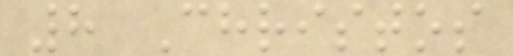8 Christos
